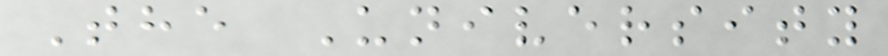The University
